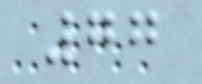77
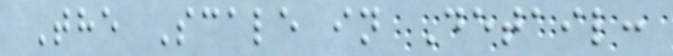The Scale in Detail:
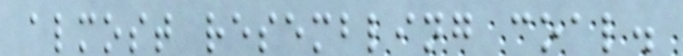almost resembling coal.
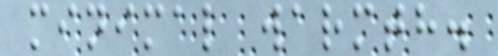minimal warmth.
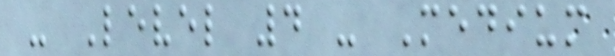- Level 4 - Medium
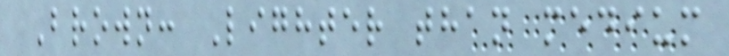Brown: Lighter than medium
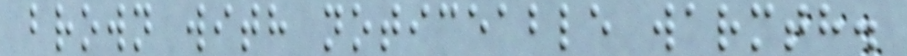brown with noticeable warmth.
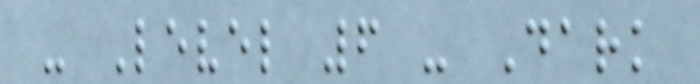- Level 6 - Dark
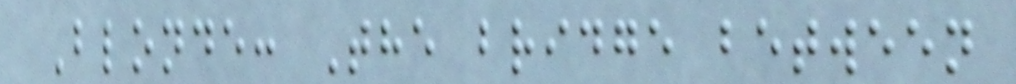Blonde: The bridge between
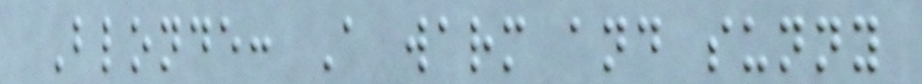Blonde: A warm and sunny
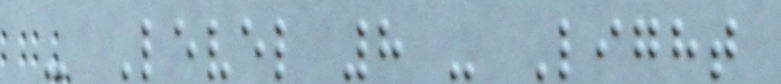- Level 8 - Light
